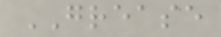GREASE
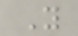Y
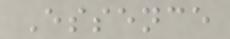Essence
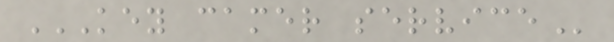KEY CAMER SERVICE
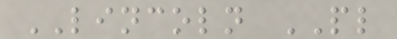LINCOLN PL
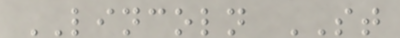LINCOLN ST
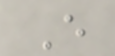E
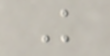K
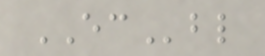ECbl
